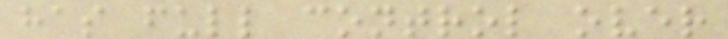has full control over
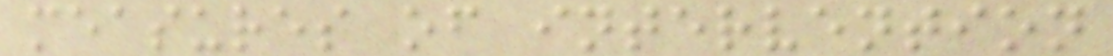measures of intervention
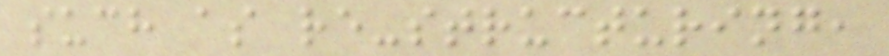such as re-structuring,
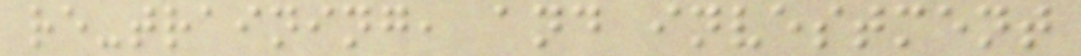re-training, and investment
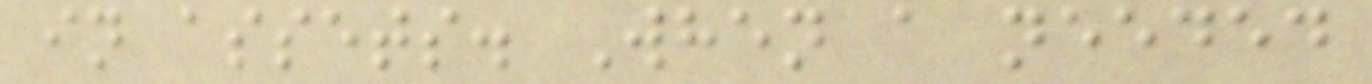in assets. When a needed
